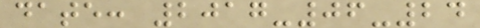date: 2017-06-24
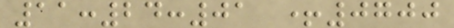11:24:01 +0700
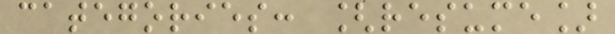categories: [resume]
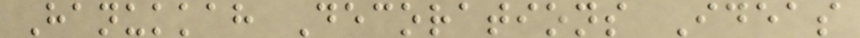Hanukkah Decorations Ideas
